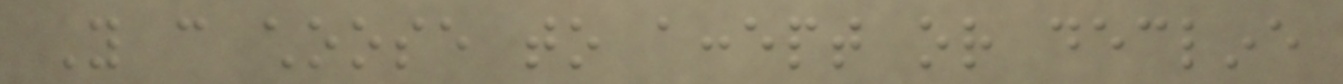You can choose to accept or decline
